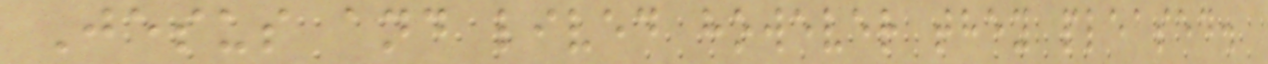Jesus and lived however they pleased.
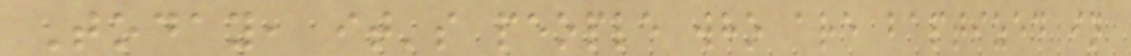Today, it's people who are baptized in
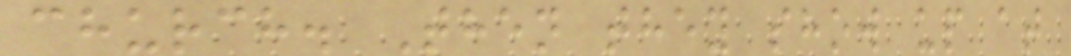church. Then they show up at
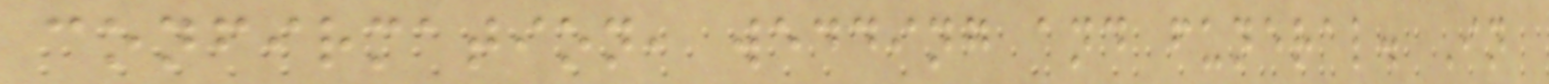confirmation, wedding and funeral. In
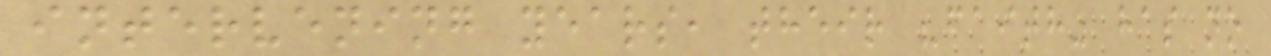intervening years, their "faith" has no
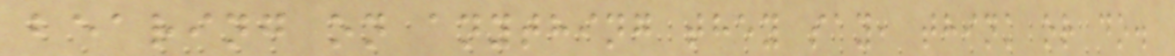bearing on anything they say, think or do.
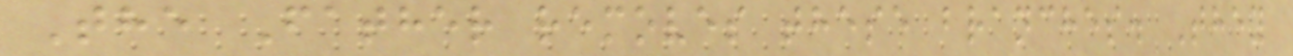The Father removes these branches. They
